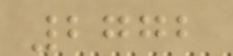2772
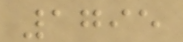1795
